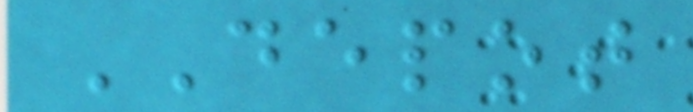DEPOT
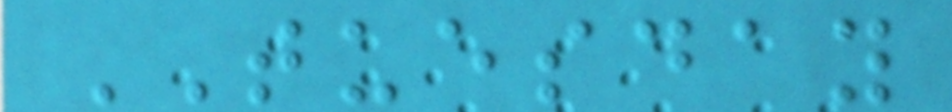TUESDAY
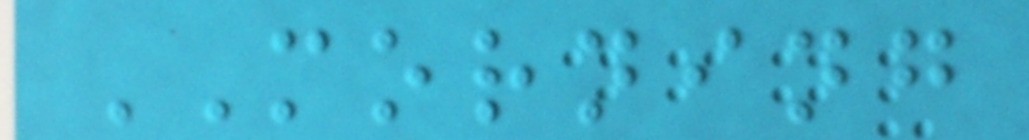MORNING
